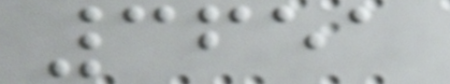3651
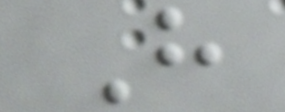H
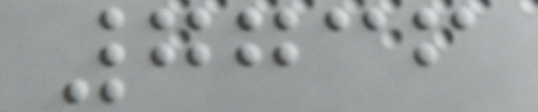7736
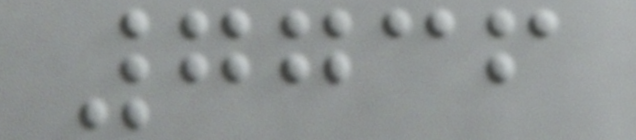7736
